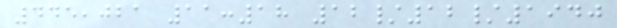445,021 11:18 12/12/1940
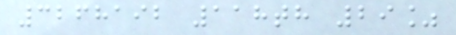3268192 118th 29%
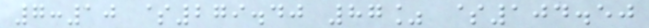7:10 $279.40 87% $104.50
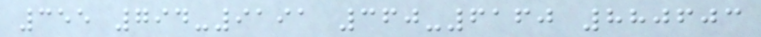355 794-9191 360-6160 880603
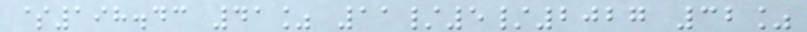$198.43 41% 11/5/2027 32%
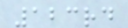123rd
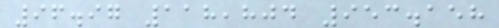96.97 118,804 953.158
